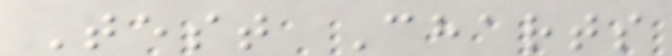Test Charts
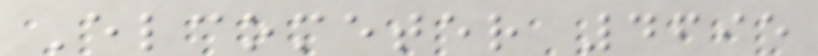Elcometer 4695
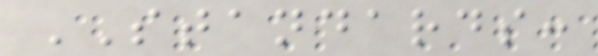STANDARDS:
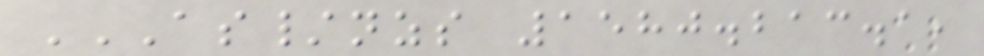AS/NZS 1580.213.1,
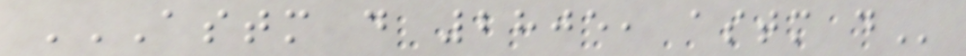ASTM D 2805, ASTM D
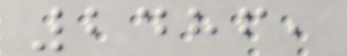2486,
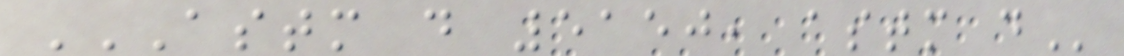ASTM D 5150, ASTM D
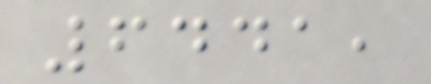6441,
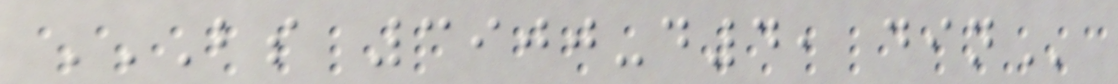BS 3900-D4, DIN
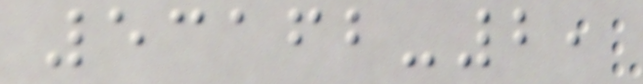53162-2,
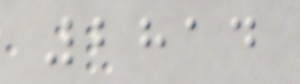2814
